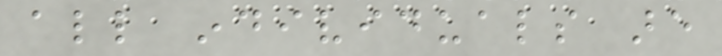all individuals are
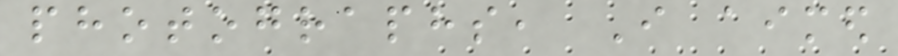photographs, I aimed
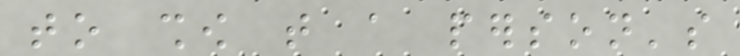to show that a person's
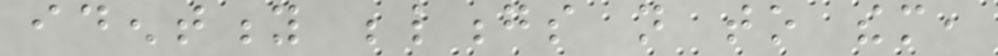identity belongs not to them,
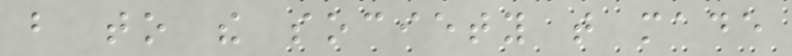but to the society that made
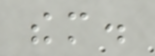them.
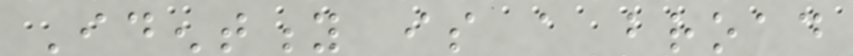Identity is a broad
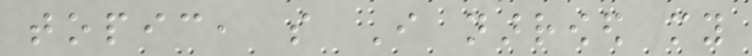topic, so I narrowed my
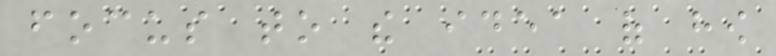focus to the idea of how
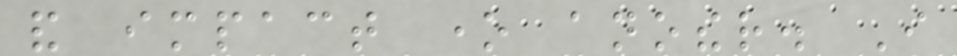and impact one another. I
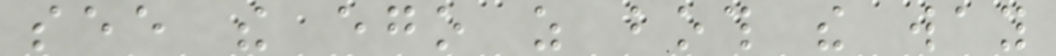see the ego as both the way
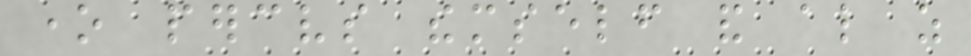one perceives themself and also as
